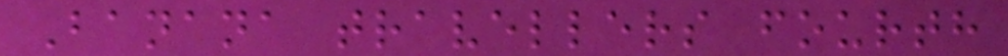Banana travellers fourth
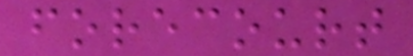forecourt
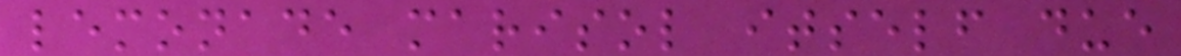lemonade marisol itself due
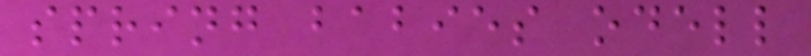spring babies odell
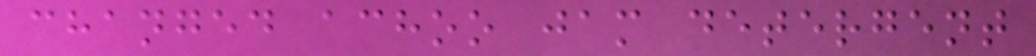changed achoo jam detergent
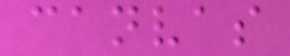canvas
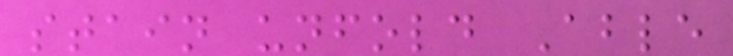stain unfold Able
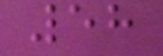58
